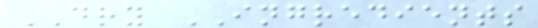DRY INGREDIENTS
